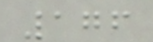176
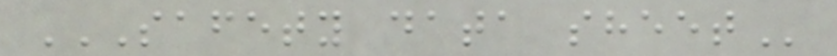SAFETY DATA SHEET
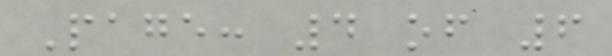Page: 4 of 6
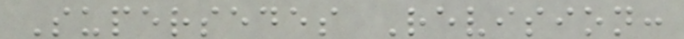Supersedes Revision:
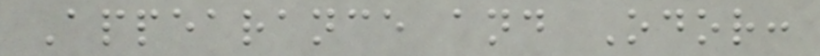Appearance and Odor:
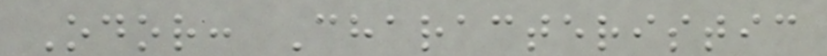Odor: Characteristic
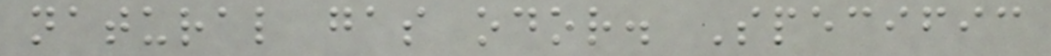natural gas odor. Specific
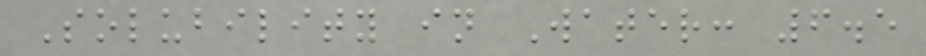Solubility in Water: 6.5
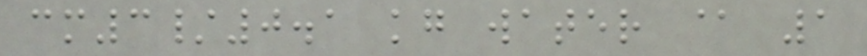cm3/0.1 kg water @ 1
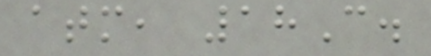atm, 18C.
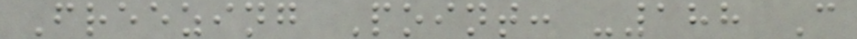Freezing Point: -188 C
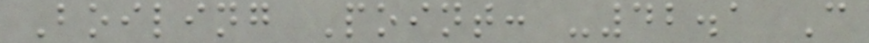Boiling Point: -42.1 C
